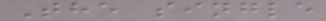The single
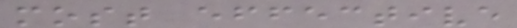most effective
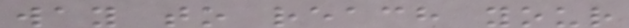way to reach your
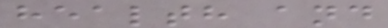health and
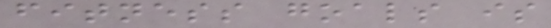fitness goals is
